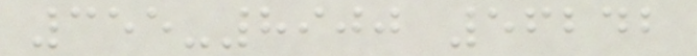355-8900 56242
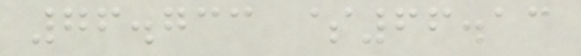76.733 $66.13
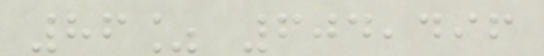86% 604,496
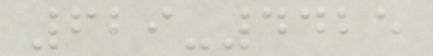629-4425
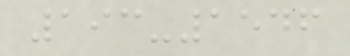193-1546
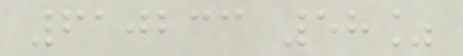610233 58%
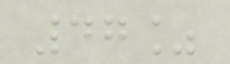47%
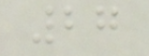27
